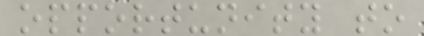opportunity to
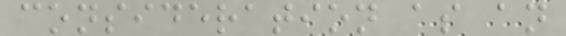consideration as an
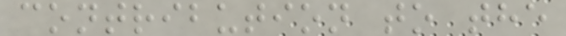contribution to the
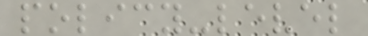policy-level
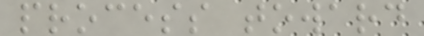process toward
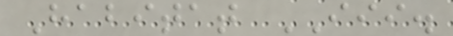Habitat III.
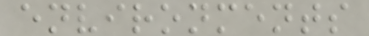environments
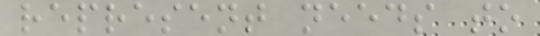represent needs to
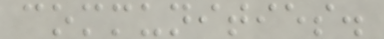communities.
